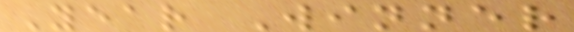Year Winner
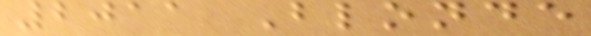2011 Blonde
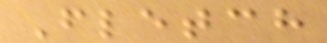Fletch
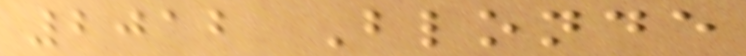2012 Blonde
